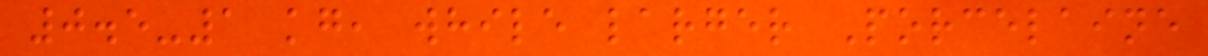0.5-1 kg, while larger Porcelaine
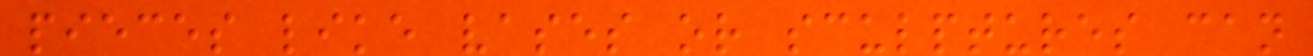pieces like vases or sculptures can
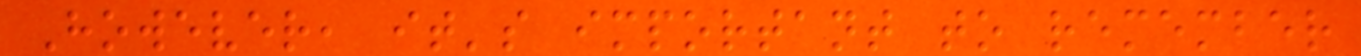However, it's important to remember
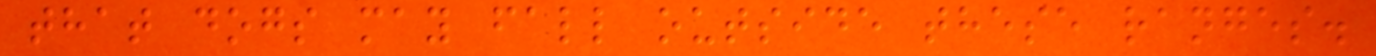that dogs may fall outside these ranges.
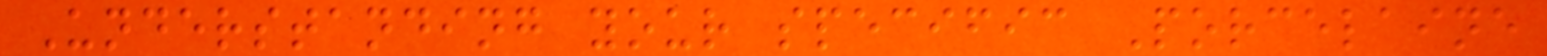Understanding your specific Porcelaine
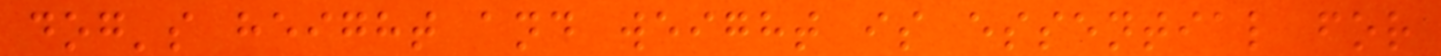dog's height and weight is essential for
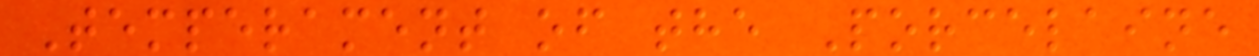Temperament of the Porcelaine
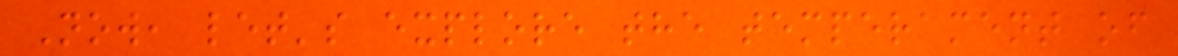Now, let's explore the temperament of
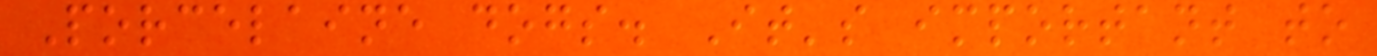Porcelaine dogs. It's important to
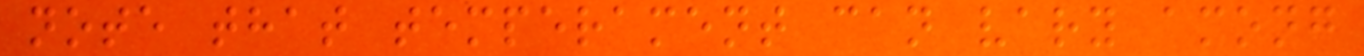note that temperament can vary among
